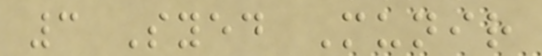3 Syed Munir
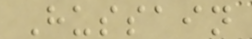Hussain
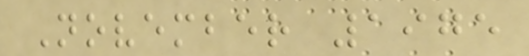November 1975
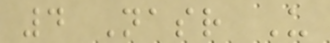4 Nasr U
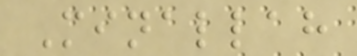Minallah
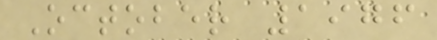October 1976
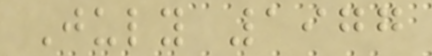July 1977
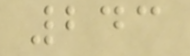243
